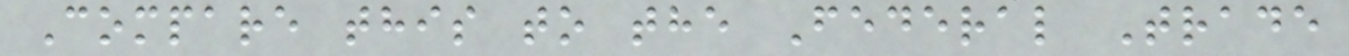Compare this to the Federal Trade
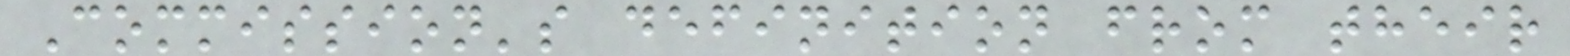Commission's definition from their
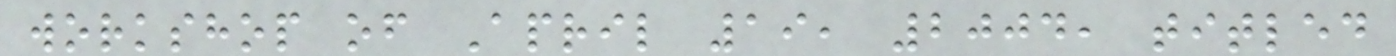workshop of April 19, 2004, titled
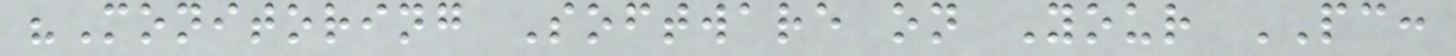"Monitoring Software on Your PC:
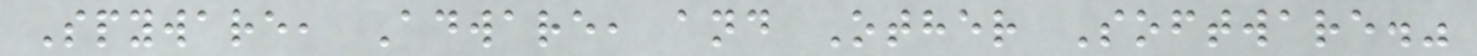Spyware, Adware, and Other Software."
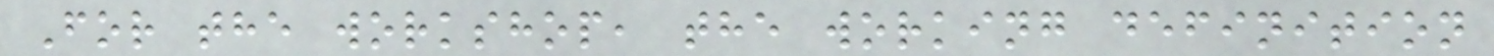For the workshop, the working definition
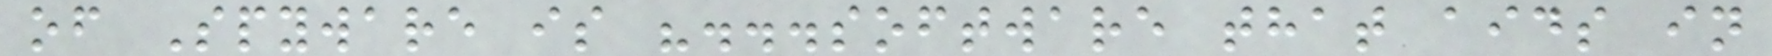of Spyware is "...software that aids in
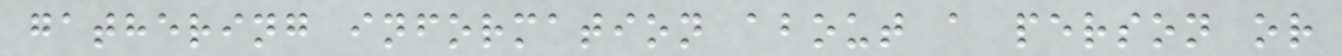gathering information about a person or
